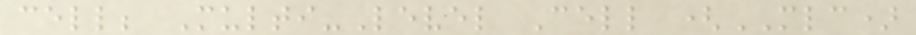cell; Multi-Level Cell (MLC)
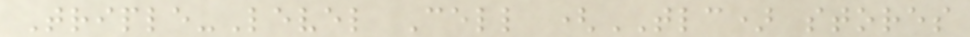Triple-Level Cell (TLC) stores
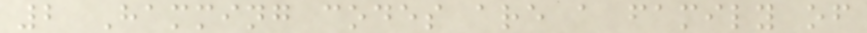2 Hamming codes are a family of
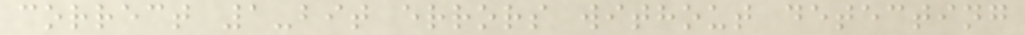correct 1-bit errors without detecting
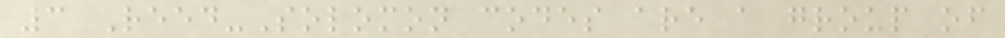3 Reed-Solomon codes are a group of
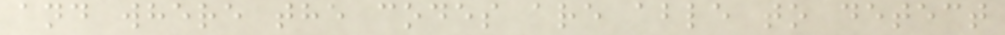and where the codes are able to detect
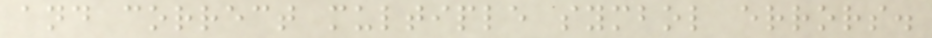and correct multiple symbol errors.
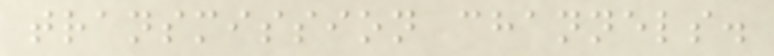transmission channels.
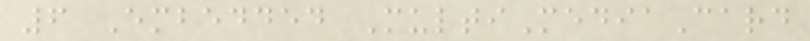6 Embedded MultiMediaCard
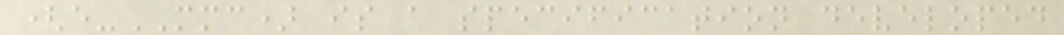(e-MMC) is a specification developed
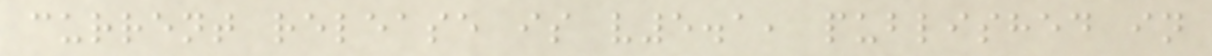current release is v5.1, published in
